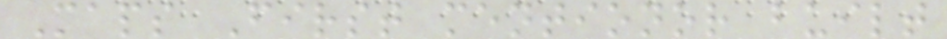Maps First mentionor built
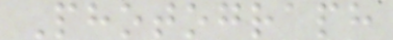Photograph
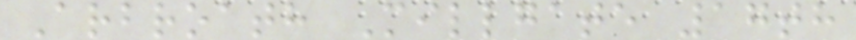Arbroath Millgate 17th
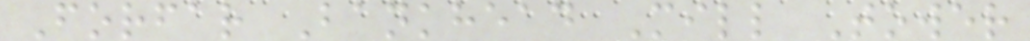Forfar Bankhead Mill Tower
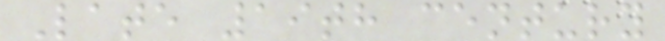Late 19th century
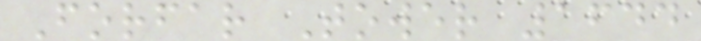Forfar Tower 1644
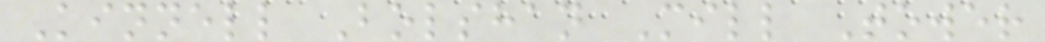Kinnell Bolshan Mill Tower
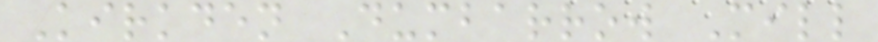Kirkden Dumbarrow Mill
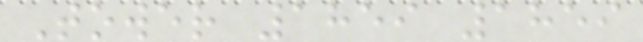Tower 1859 1859
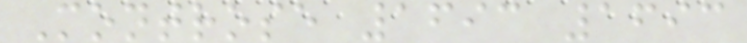Montrose 1693 1693
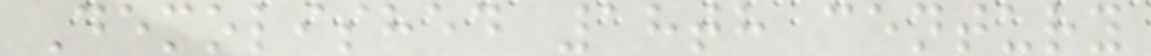Demolished 18th century
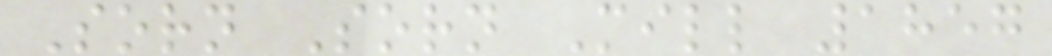Sorn Sorn Mill 1857
